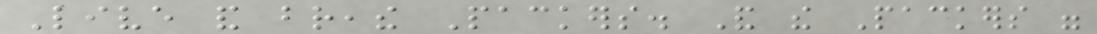Live and breathe Packers. And the Packers were
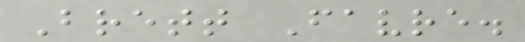Brett Favre.
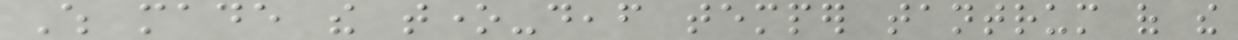Which made the tone-deaf temper tantrum of the
